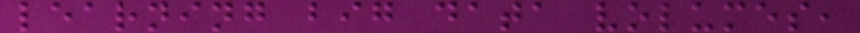learning big data volumes,
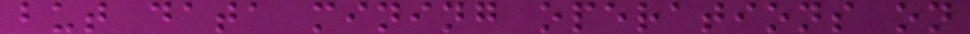but data mining operations on
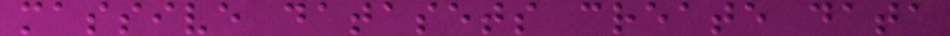massive datasets create data
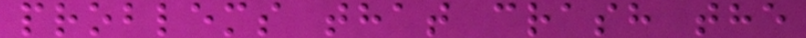problems that crash the
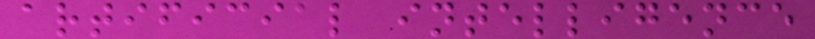artificial intelligence
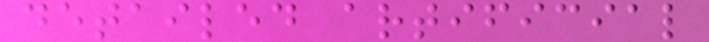detailed artificial
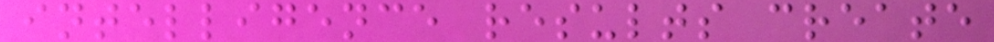intelligence results create
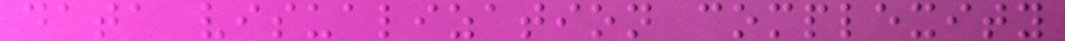data visualization complexity
